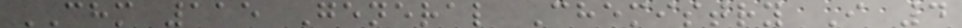CHM 115 General Chemistry I 4
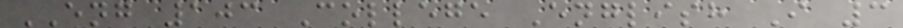ENG 103 College English I 3
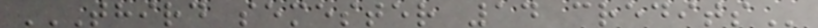THIRD SEMESTER 14 CREDITS
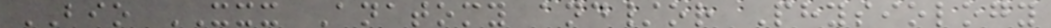BIO XXX Anatomy and/or Physiology
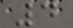4
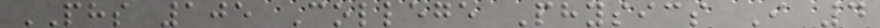PHS 105 College Physics I 4
